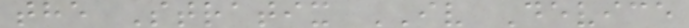the Stratix IV Device
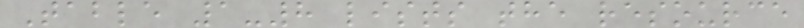Table 1-8 lists the resource
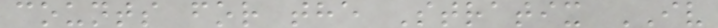counts for the Stratix IV
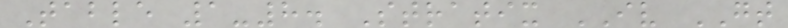Table 1-8. Stratix IV GT
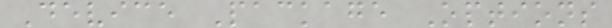Device Package Options
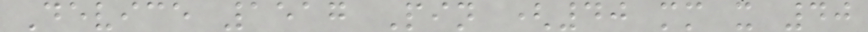Device 1517 Pin (40 mm x 40
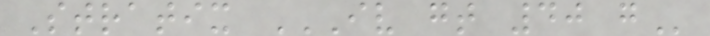Stratix IV GT 40 G
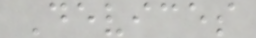Devices
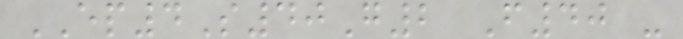EP4S40G2 F40 -
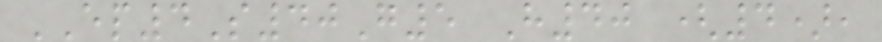EP4S40G5 H40 (4),
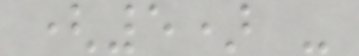(5) -
